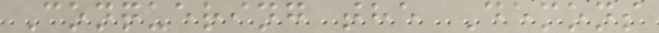Conquering the Demons
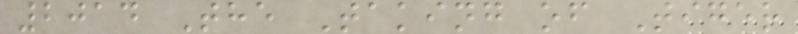2014 The Taking of Tiger
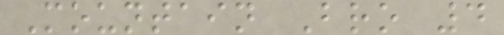Mountain Bro 4
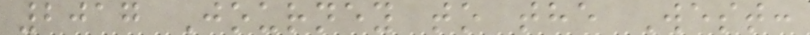2017 Journey to the West:
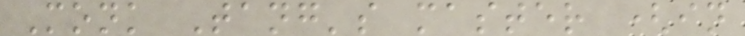Monk Tang's master (in
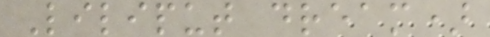Liliput dream)
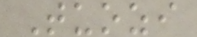Tuozi
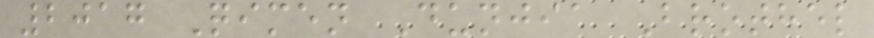2017 Qimen Dunjia Brothel
